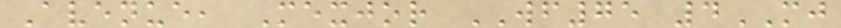Avenue, Mexjor WF75 4MJ
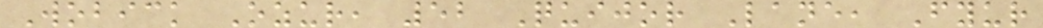Wobick Ozur, 52 Quijor Lane, Fyur
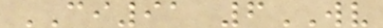CI91 6WV
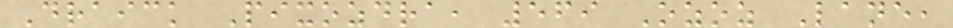Draick Pixozdra, 569 Ozoz Lane,
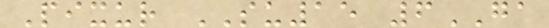Pixur SU15 6GA
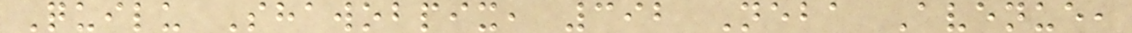Quilu Shawobpix, 392 Neba Avenue,
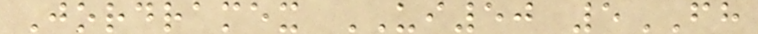Jordramex UI50 5FH
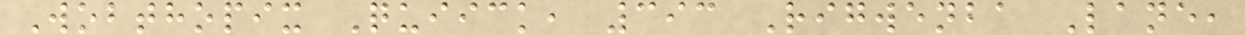Wobthopix Quiick, 393 Rigwenba Lane,
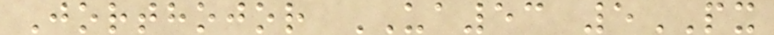Jorthojor UA53 5PX
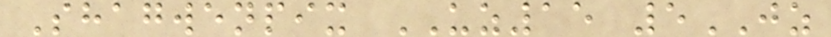Shagwenpix UZ15 5JZ
